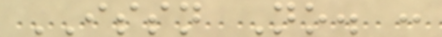ISSN No. :
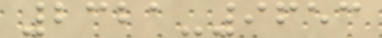2321-9653
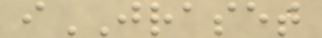iJRASET
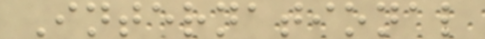International
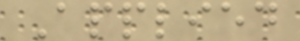Applied
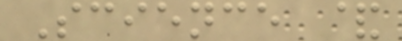Science &
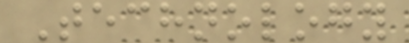Technology
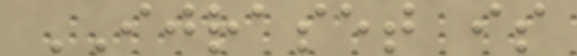IJRASET is
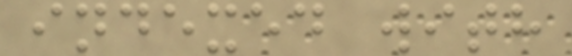indexed with
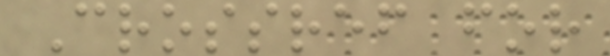Crossref for
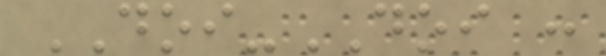DOI-DOI :
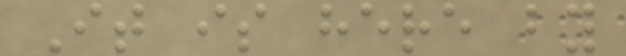It is here by
